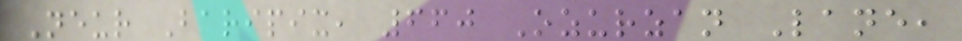Neur Baripix, 660 Ozurzan Lane,
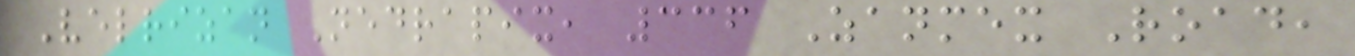Velrizan Nedrapix, 336 Zanmex Road,
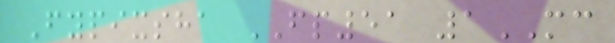Fypixsha FP51 1MC
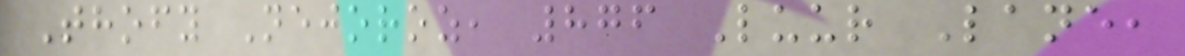Thofy Nejoroz, 876 Luur Lane,
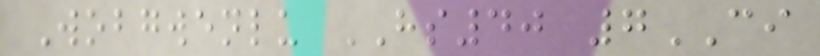Wobgwenlu HS40 7CI
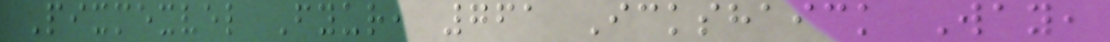Pixmexvel Fyur, 761 Ickshaick Way,
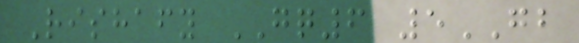Rishafy GQ6 5GB
